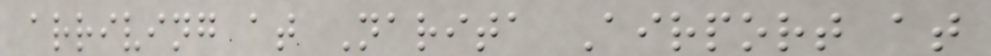arriving at Narita Airport at
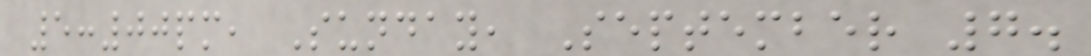5:00pm, Sunday, September 7.
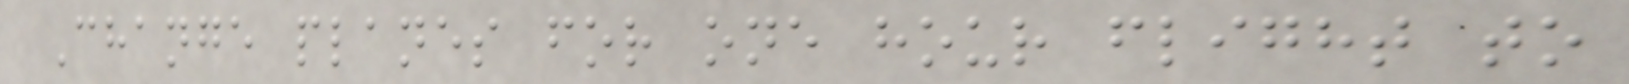Change planes for one hour flight to
